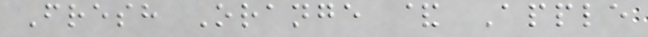Fresh Orange & Apple
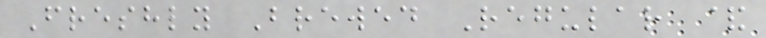Freshly Brewed Regular &
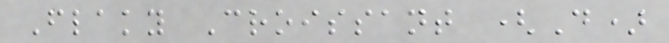Flaky Croissant (D)
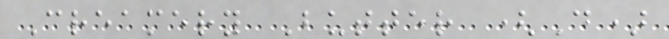Creamery Butter (D)
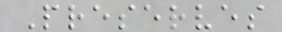Preserves
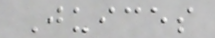Juices
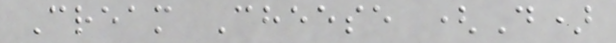Cream Cheese (D)
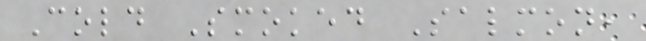Cold Smoked Salmon,
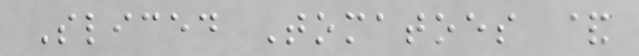Sliced Tomatoes &
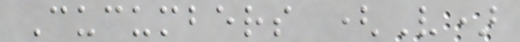Cucumbers (V)
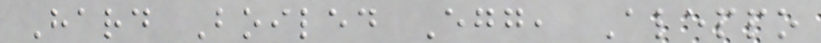Hard Boiled Egg, Aleppo
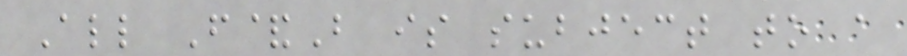All F&B is subject to a
